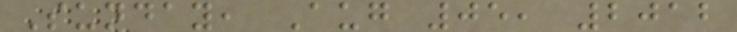Sunday, Aug 05, 2012
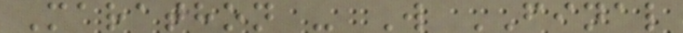Marathon - W FINAL
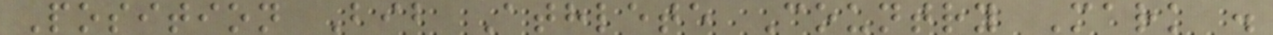Position Bib Athlete Country Mark .
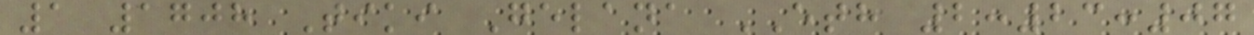1 1708 Tiki Gelana ETH 2:23:07
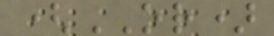(OR)
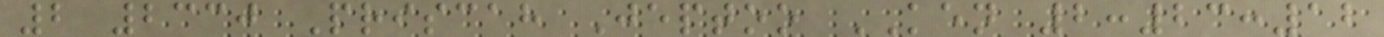2 2330 Priscah Jeptoo KEN 2:23:12
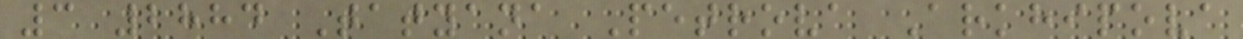3 2884 Tatyana Petrova Arkhipova
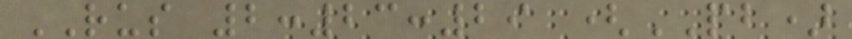RUS 2:23:29 (PB)
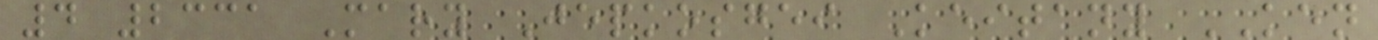4 2331 Mary Jepkosgei Keitany KEN
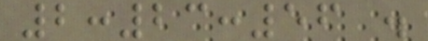2:23:56 .
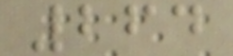264
